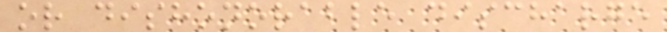or dishonorable discharge
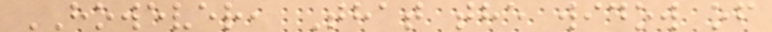HOWEVER, That the widow of
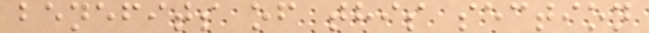benefits of this section
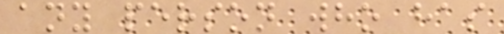any person who has
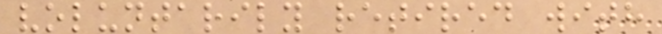voluntarily retired with
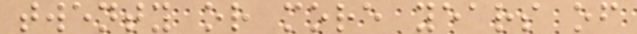twenty or more years of
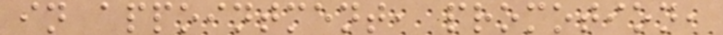in appointment, promotion,
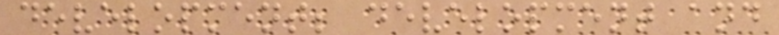development; development and
